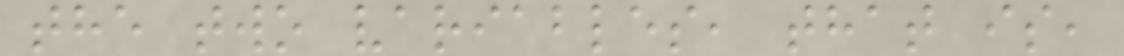the two variables, that is,
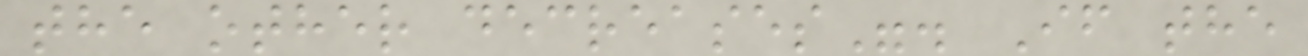the other decreases". If the
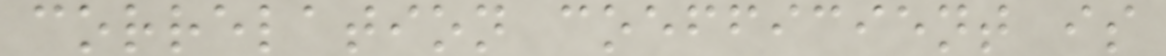correlation coefficient is
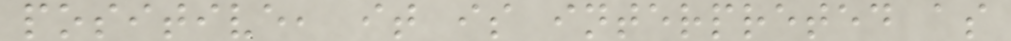positive, it is interpreted as
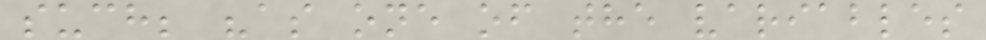such; "as one of the variables
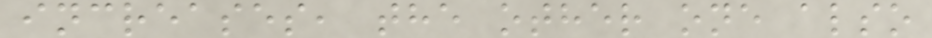increases, the other one also
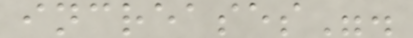increases".
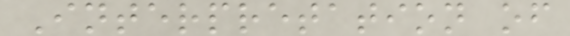Interpretation of
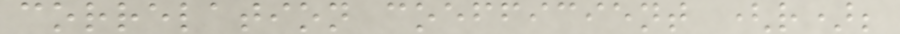correlation coefficient (r);
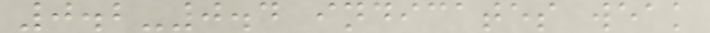0.2-0.4 indicates weak
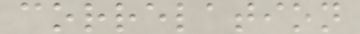correlation
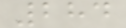284
